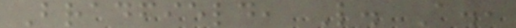Bradfield, L. A.,
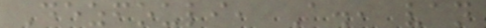Dezfouli, A., van
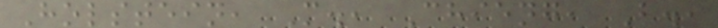Holstein, M., Chieng, B.,
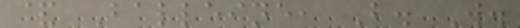& Balleine, B. W.
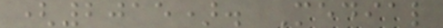(2015). Medial
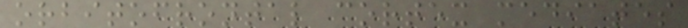orbitofrontal cortex mediates
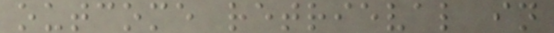outcome retrieval in
